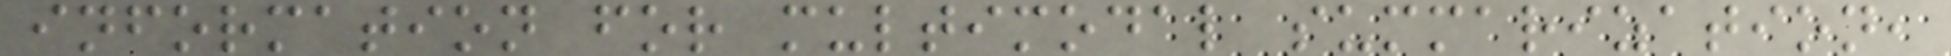information for multimodal summarization,
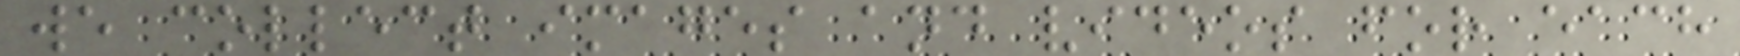we collect images and videos for each
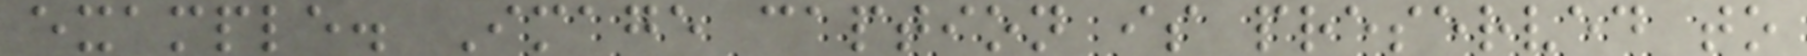example. Image caption is preserved to
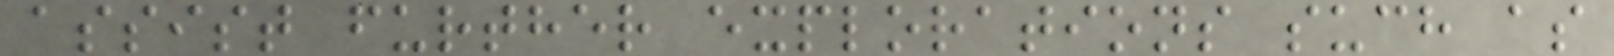assist further explorations such as
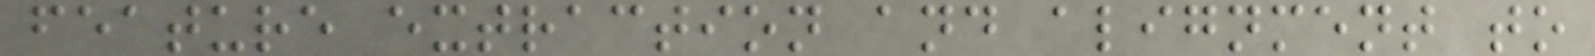feature extraction and alignment to
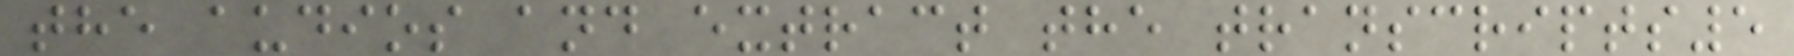the audios and extract the transcripts5
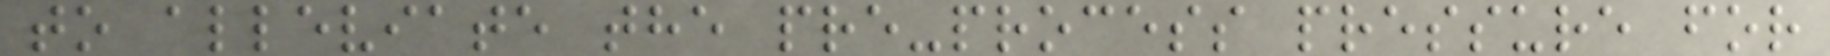to alleviate the pre-process pressure for
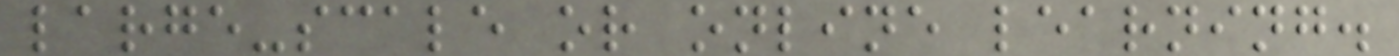large-scale or online learning.
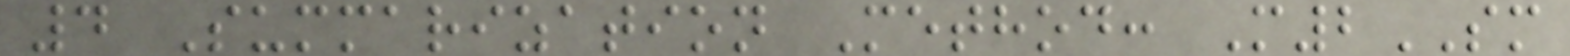4 Summarization Method: M2SM
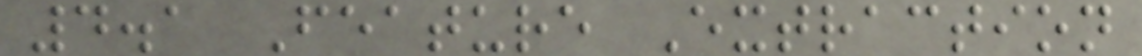4.1 Feature Extraction
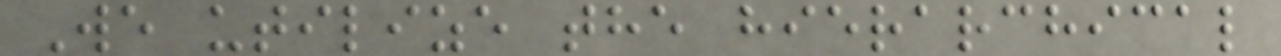We utilize the hierarchical
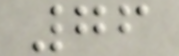76
